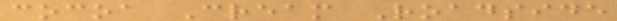cocoa Cream Roadside
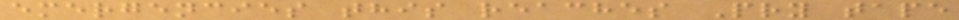emergencies this reaches Pry tape
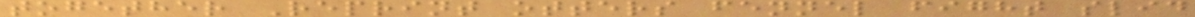together Reprint otters fennel fight slid
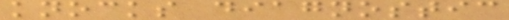knocks diagnostic
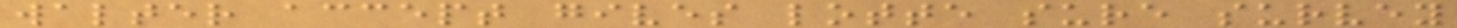walter accept gives lotte sure survey
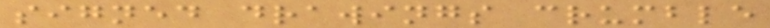signed drawings crumble
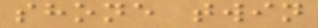shone twin
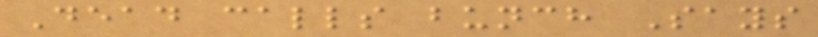Dead calls bunch Says
